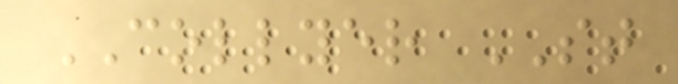COLLYER ST
